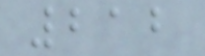212
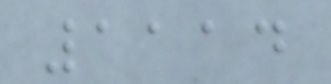1114
